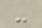-
